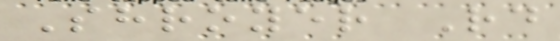Shroyer Rd
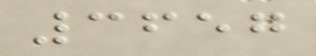3657
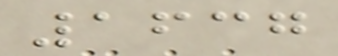1637
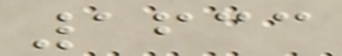1633
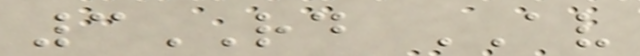3RD AV
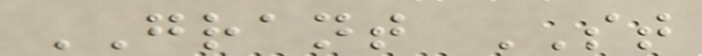GRANT ST
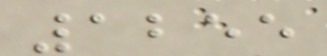1255
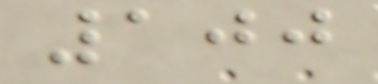100
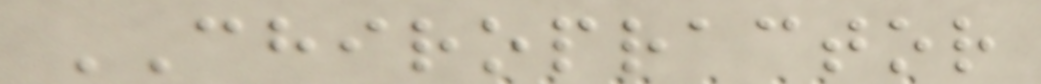CHIROPRACTOR
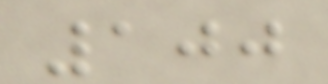100
